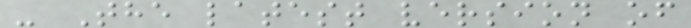- The latest version of
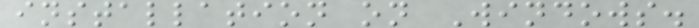installation on Windows.
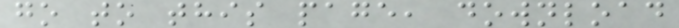go to this page, download
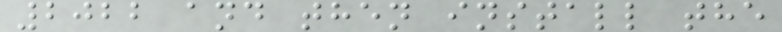2022 and then install the
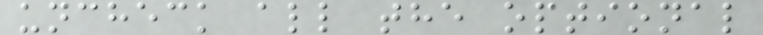uncheck all the optional
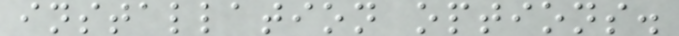installation options.
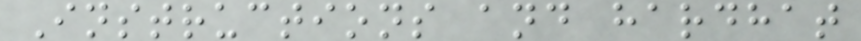Instructions and hardhat
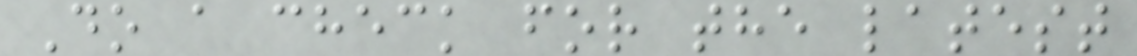Do a check for the latest
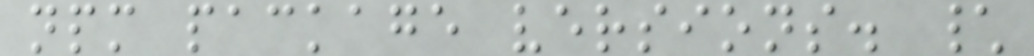npm package versions. \
